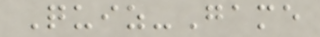Quiz-Game
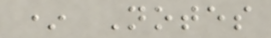* Notes
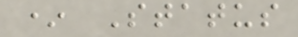* Status
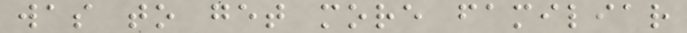was to get more familiar
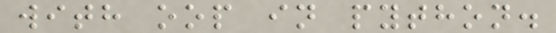with oop in python.
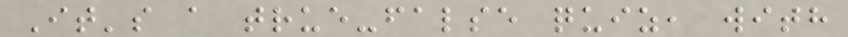It's a true-false quiz, with
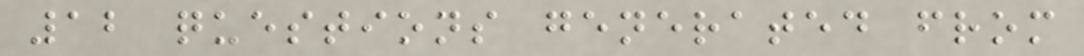12 questions generated from
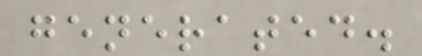generated.
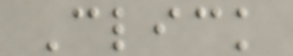Click
